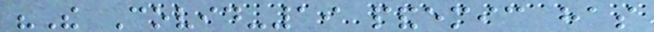"The Covid-19 pandemic has
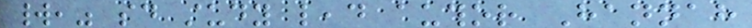world," said study lead author Hannah
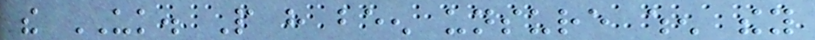the UK. People have been unsure when they
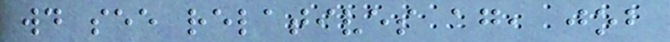would see relatives again, job
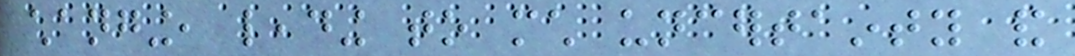changing, leading to much uncertainty and
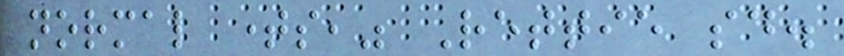normal times," Rettie said.
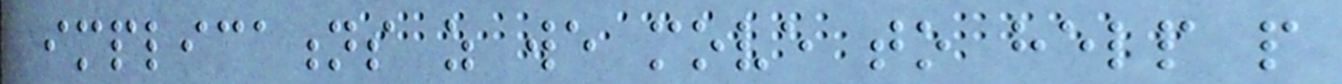implications as we move to help people
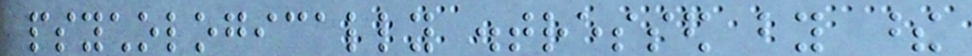psychologically distressed by these
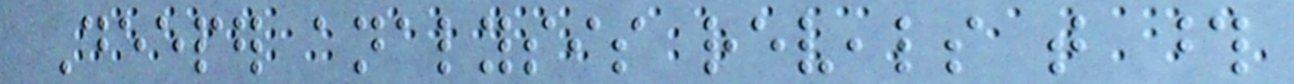Deeper analysis reveals that those
